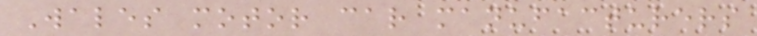Wales motor car manufacturers
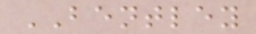BENTLEY
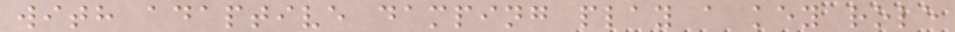with adaptive damping play a key role
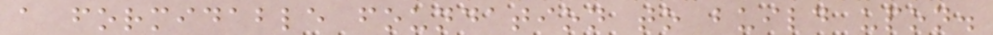a formidable foundation to build upon.
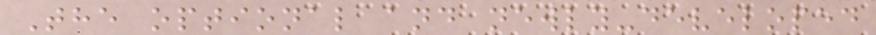The optional and newly-developed
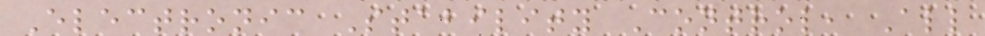Electronic Stability Control, All
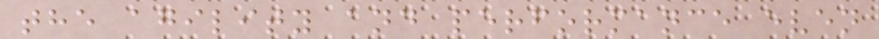the agility and performance even
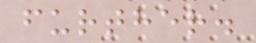further.
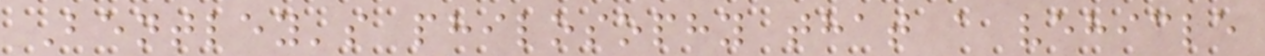Bentley's philosophy that a vehicle
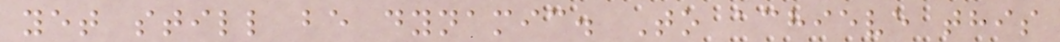yet still be dynamic. To achieve this
